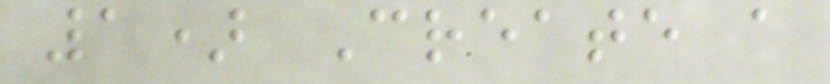1) Create a
